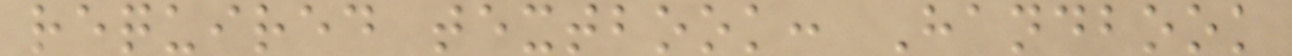required textbook: Handbook
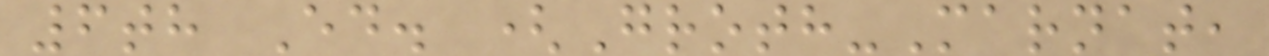6th Ed. (Groth-Marnat,
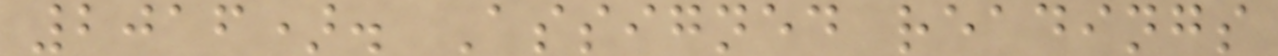2016). Assigned readings
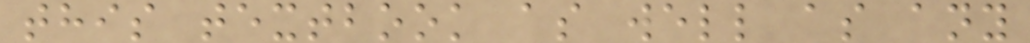this textbook as well as any
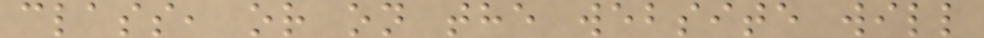class, or on the website will
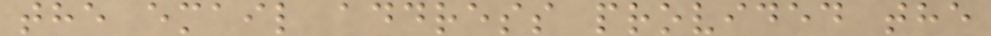the email address provided the
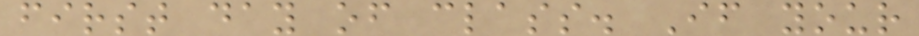first day of class. If your
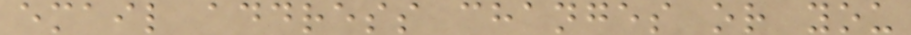email address changes or you
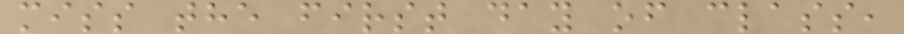miss the first day of class,
